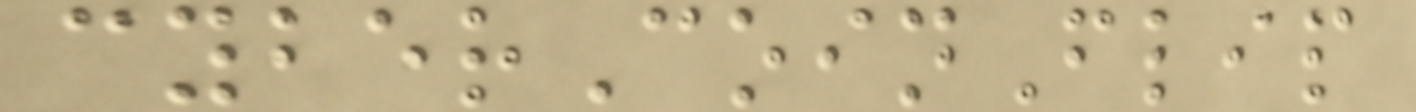cyberCoinFlip
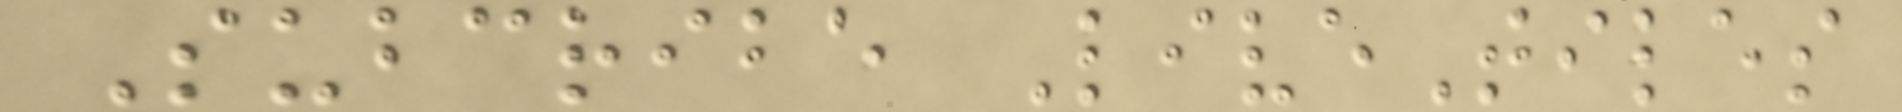Subcribe LiveTiles
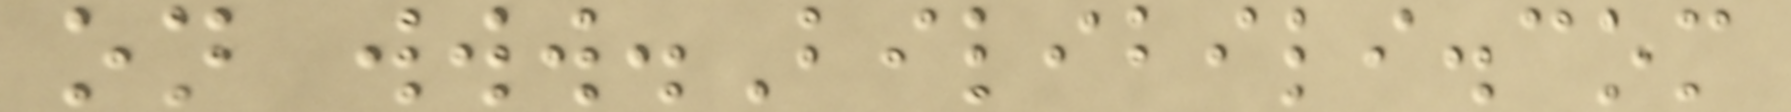on www.Bilibili.com
